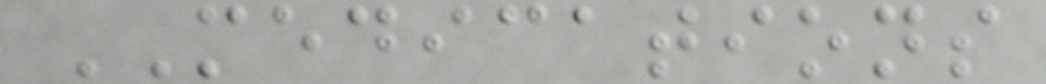MEDICATIONS
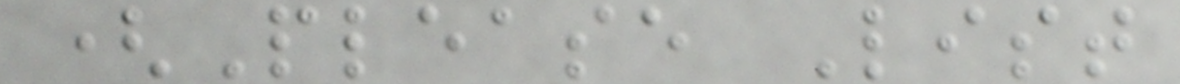(Please List
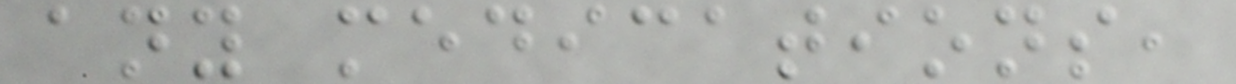any medications,
